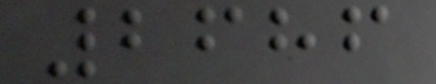2686
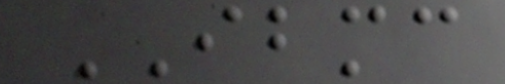IBMC
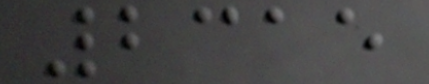2315
